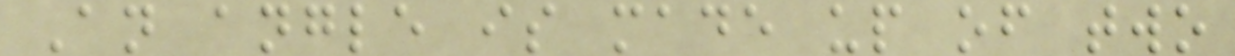An angle is made up of two
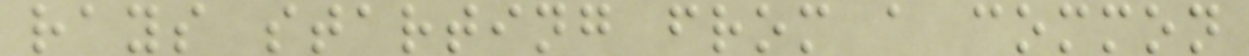rays starting from a common
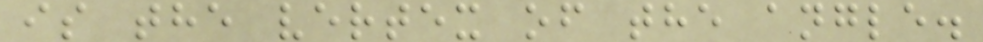is the vertex of the angle.
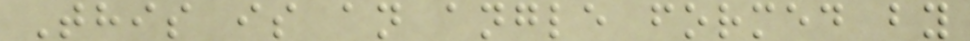This is an angle formed by
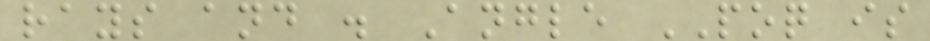rays and . Angle POQ is
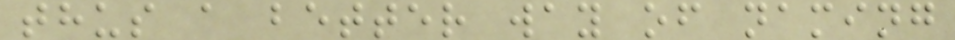thus a better way of naming
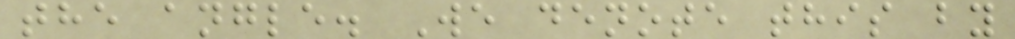the angle. We denote this by
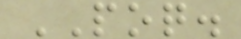POQ.
